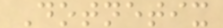Dotnetix
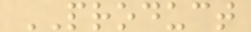PRODUCT
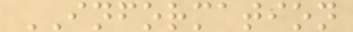INFORMATION
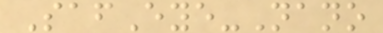SafEye-Nano
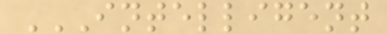INTELLIGENT
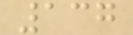137
